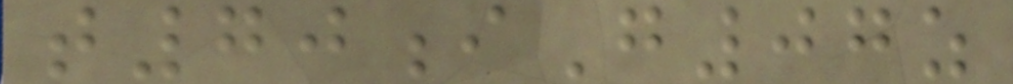t70iG07z
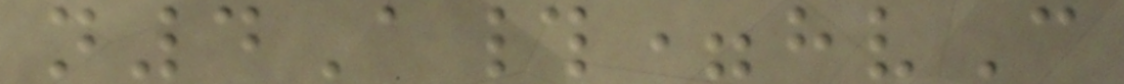n4A#=hvC
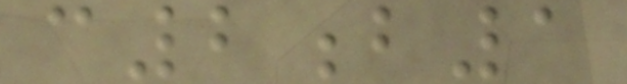c2b1
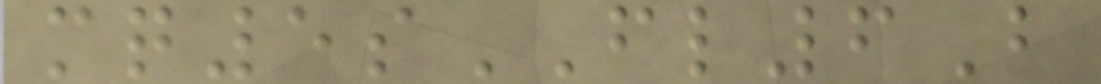mq5sFL6B
